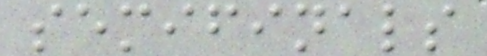semifinals
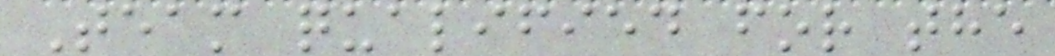Team qualified for the
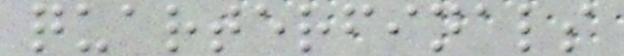quarterfinals
